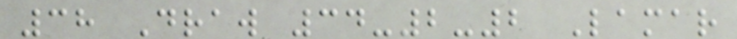38 Draw 34-2-2 Lamar
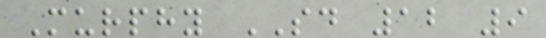Murphy SD 12 9
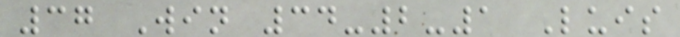37 Win 34-2-1 Luis
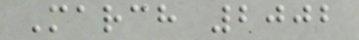March 2002
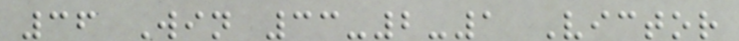36 Win 33-2-1 Victor
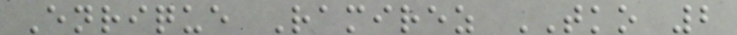Enrique Ramirez TKO 2
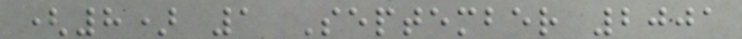(8) 1 September 2001
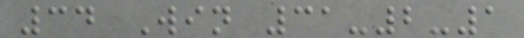34 Win 31-2-1
